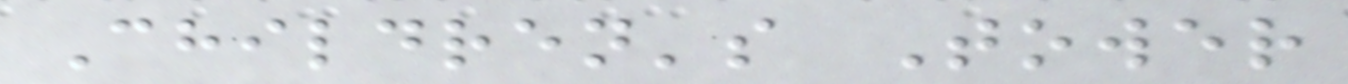Children's Tower
